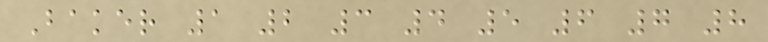Baker 1 2 3 4 5 6 7 8
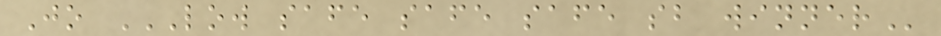Jo LOW SAFE SAFE SAFE SB WINNER
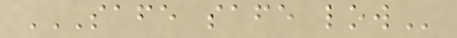SAFE SAFE LOW
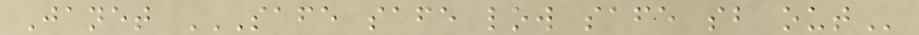Janet SAFE SAFE LOW SAFE SB OUT
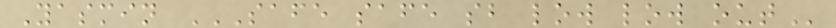Yasmin SAFE SAFE SB LOW LOW OUT
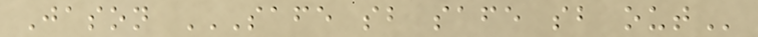Jason SAFE SB SAFE SB OUT
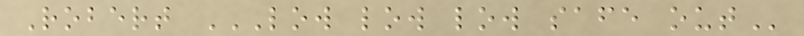Robert LOW LOW LOW SAFE OUT
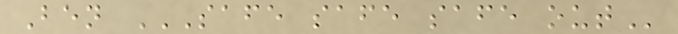Ben SAFE SAFE SAFE OUT
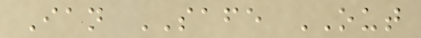Ian SAFE OUT
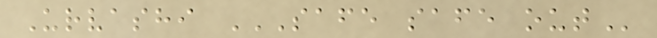Urvashi SAFE SAFE OUT
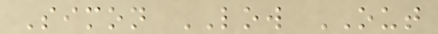Simon LOW OUT
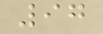97
